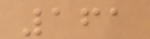161
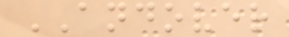ANDOVER
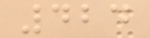424
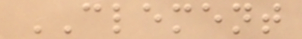CLEMENT
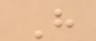H
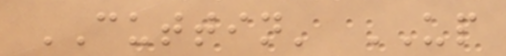CUTTIN' UP
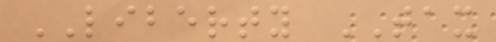LIBERTY TAX
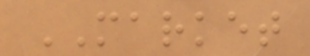MARKET
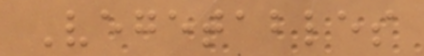Vegetables
